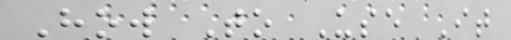How To Use It
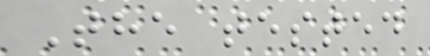The tested
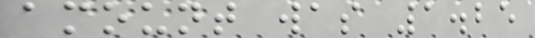amount was 1.25
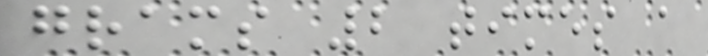grams 2 times a
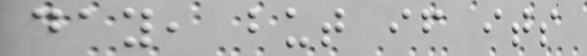day, but if its
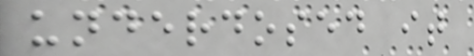underdosed it
